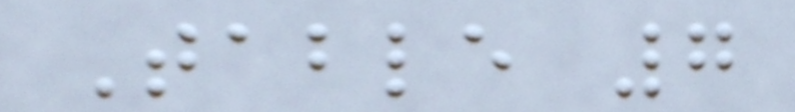Table 7
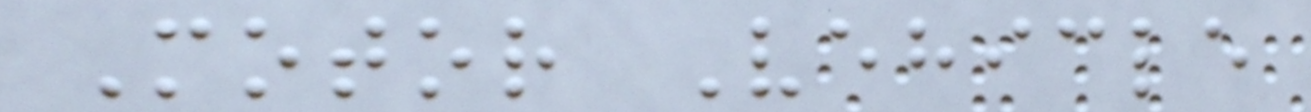Motor Vehicle
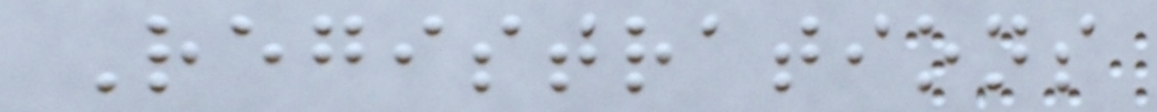Registrations
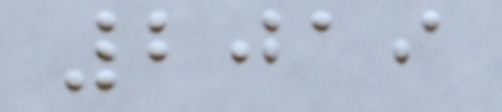2019
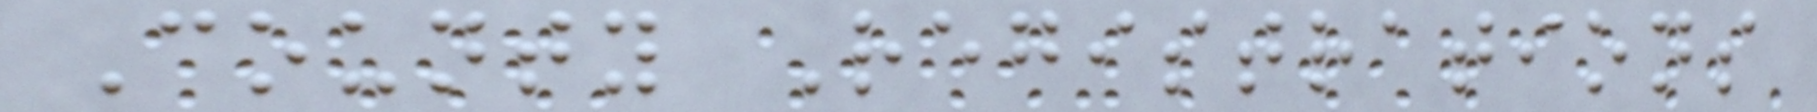County Registrations
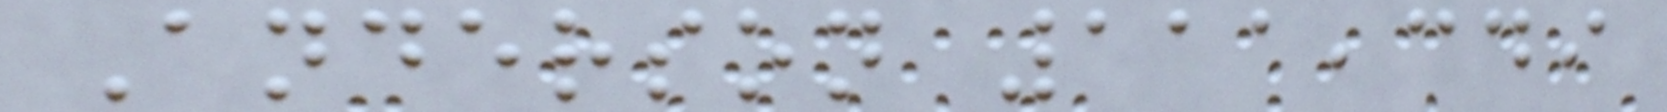Anderson 111,349
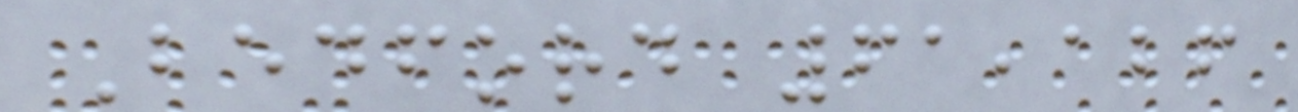Bedford 61,126
